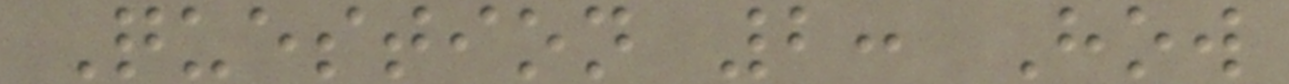Question 2: How
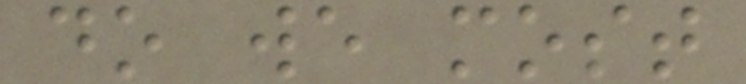do we most
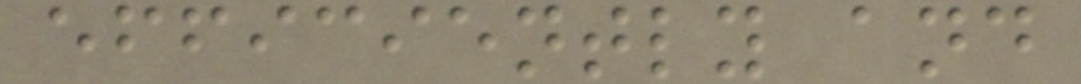efficiently and
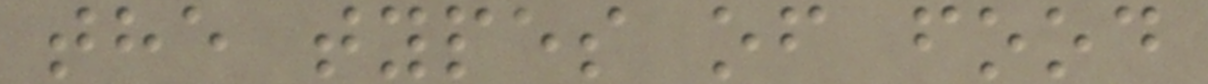the types of food
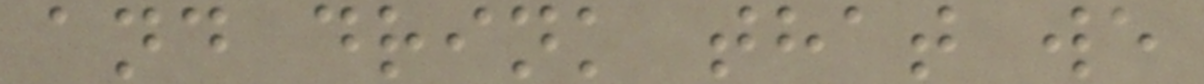and drink that we
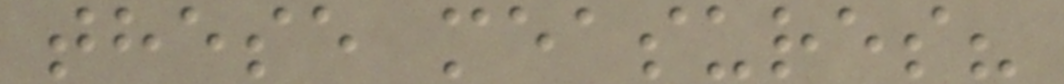these measures?
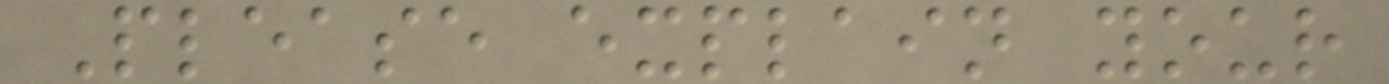Please explain your
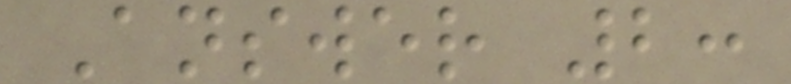Answer 2:
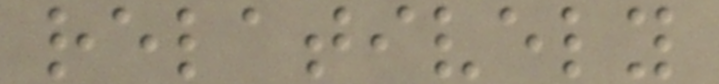relatively
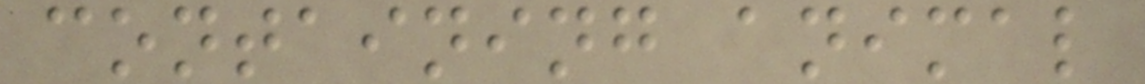containing animal
